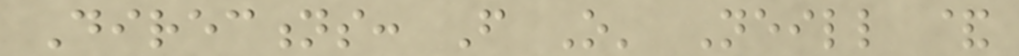Directions: From O' Neill &
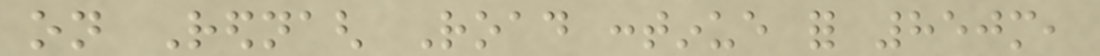on Rednagh Road continue for 850m,
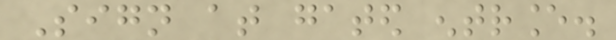Sign at gated entrance.
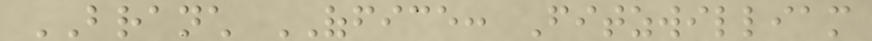BRANCH OFFICE: Fitzwilliam
